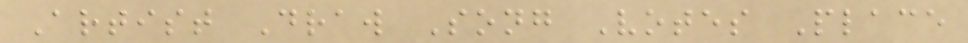Artist Draw Song Votes Place
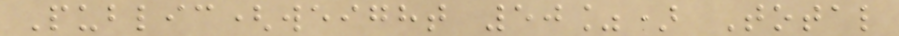Public(weight 50%) Total
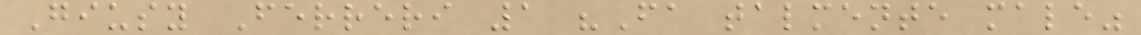Giusy Ferreri 1 "Fa talmente male"
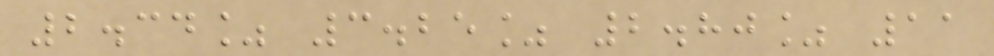2.34% 3.25% 2.80% 11
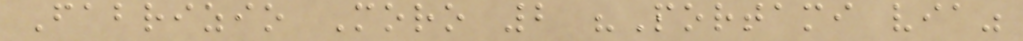Fabrizio Moro 2 "Portami via"
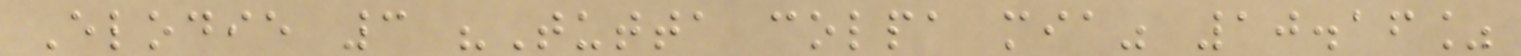Elodie 3 "Tutta colpa mia" 10.16%
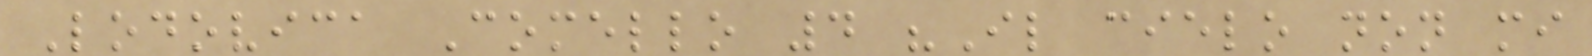Lodovica Comello 4 "Il cielo non mi
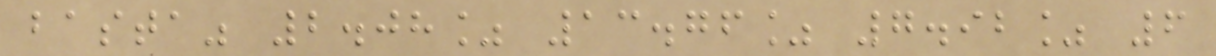basta" 2.08% 13.76% 7.92% 6
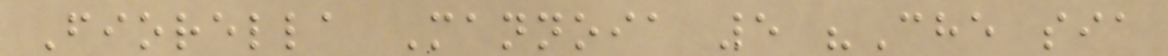Fiorella Mannoia 5 "Che sia
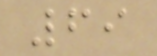69
